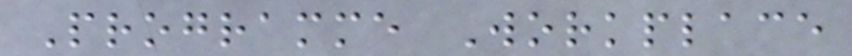Programme Workplace
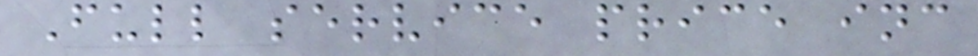Full service price inc
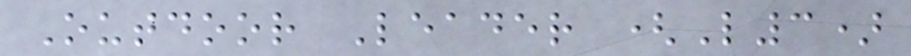Outdoor Leader (L3)
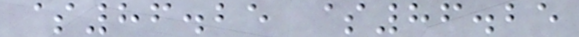$86.25 $86.25
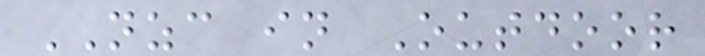NZC in Outdoor
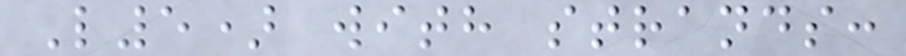L5) with strands:
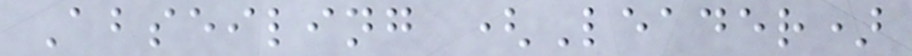Abseiling (Leader)
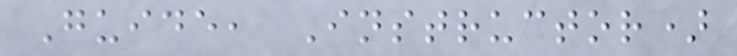Guide, Instructor)
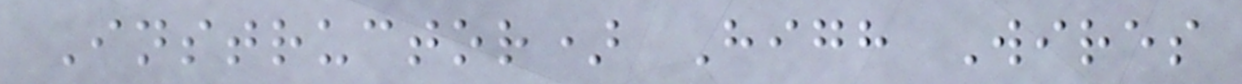Instructor) High Wires
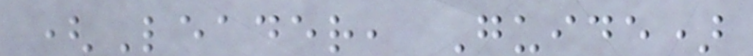(Leader, Guide)
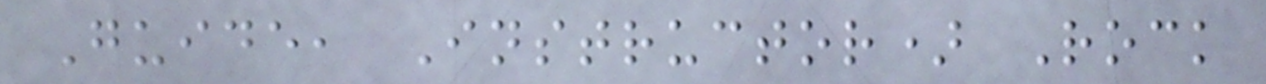Guide, Instructor) Rock
